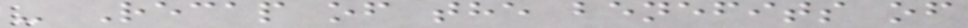- Recap of the benefits of
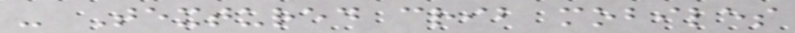- Textured crib mobiles
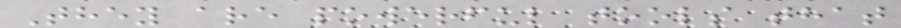They are powerful tools that
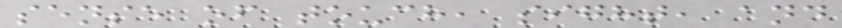sense of touch, sight, and
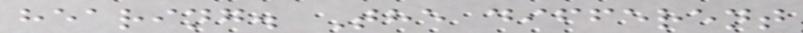hearing. The different
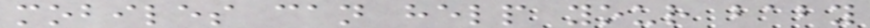mobiles can help your baby
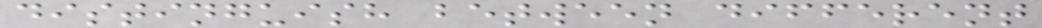distinguish between different
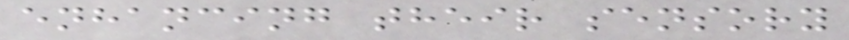enhancing their sensory
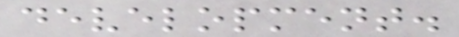development.
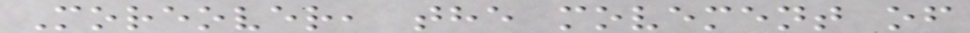Moreover, the movement of
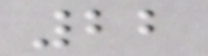22
